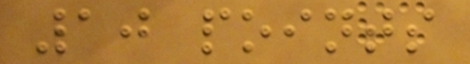10 points
